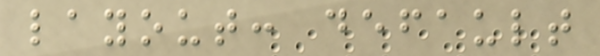layout: default
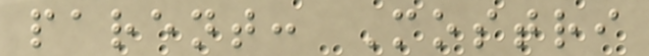parent: Mostri
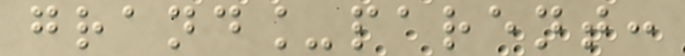grand_parent:
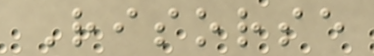Risorse
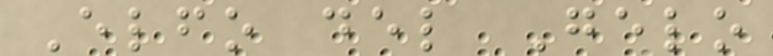Elfo del Gelo
